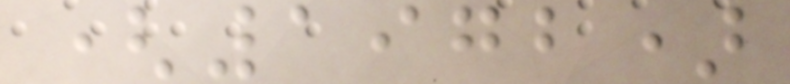(1972)
